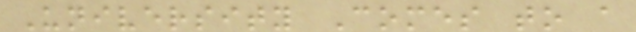University Comes to a
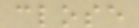close
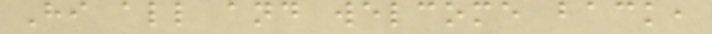Hi all and welcome back,
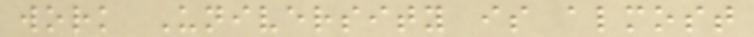work University is almost
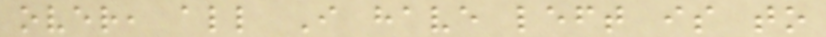over, all I have left is to
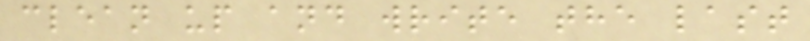clean up and write the last
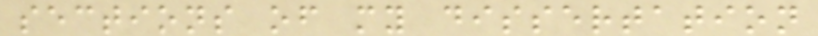sections of my dissertation
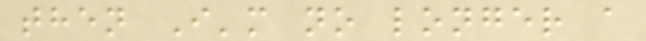then I'm no longer a
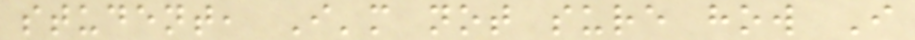student, I'm not sure how I
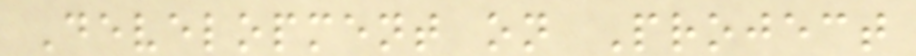Development on Project
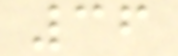36
